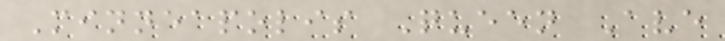Minneapolis Queen Ave
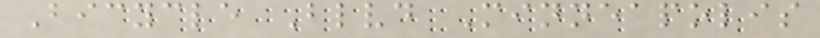Bicycle Blvd Minneapolis
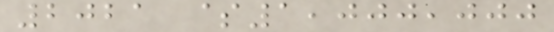2021 $1,000,000
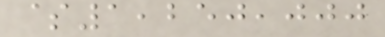$1,250,000
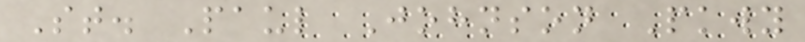St. Paul Johnson Pkwy
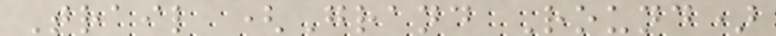Trail (Grand Round)
